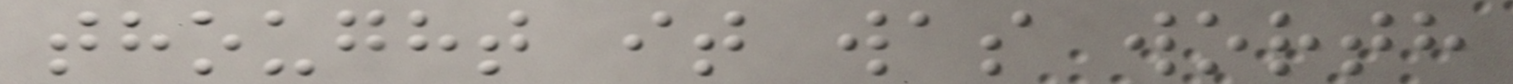thought it was worth
